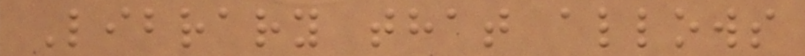Library that allows
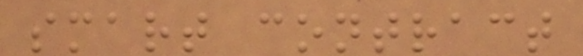smart contract
